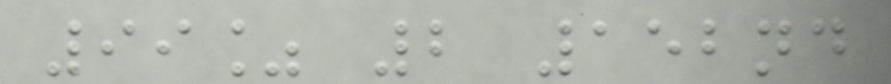99% 2 152nd
